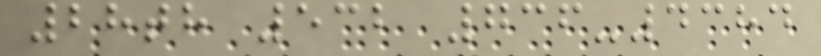28th 532 736-4384
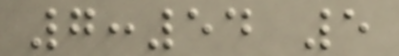7:54 5
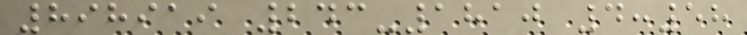898919 243-1810 4:58
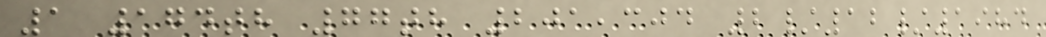1 174th 77th 201,304 2/12/1984
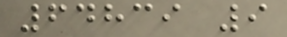64839 9
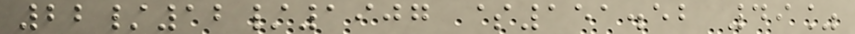22/12/1907 $151.52 49%
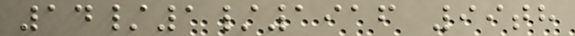14/1/1916 99th
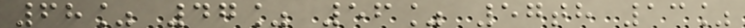68% 47% 56% 57th 13%
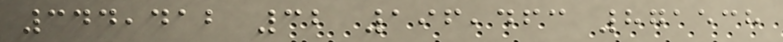344,412 32 196,463 871538
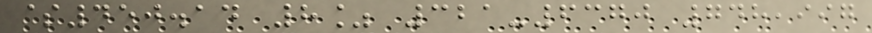$450.14 8% 321-6370 748,997
